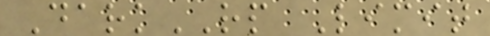DarkRP Limit
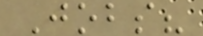Jobs?
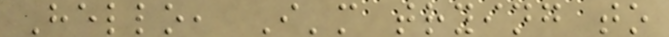Hello, I'm trying to
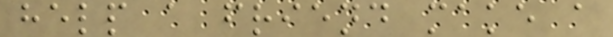help a friend make a
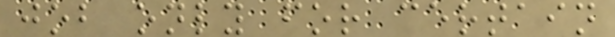job only for certain
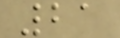21
